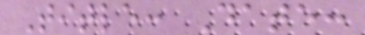Title: Date:
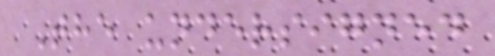The undersigned
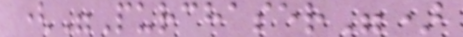("Purchaser")
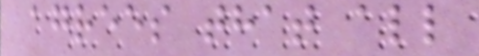agrees that all
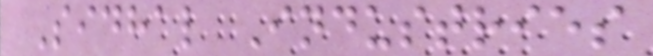Sidhal Industries
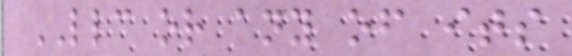LLC or any of its
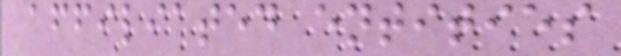affiliated entities
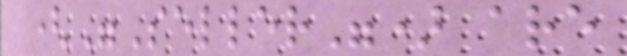("Seller") are
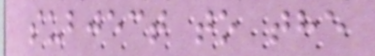subject to the
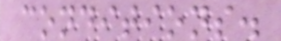conditions.
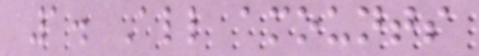1. All amounts
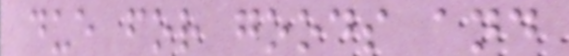due for goods and
